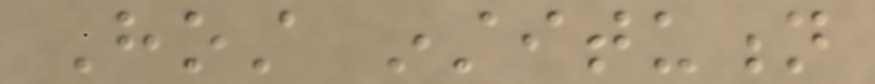Host institution
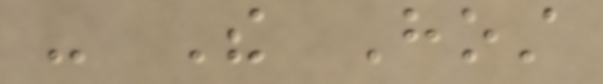- The Host
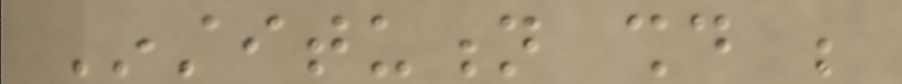Institution should be
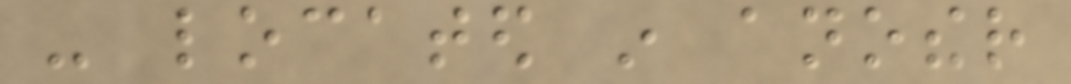- located in another
